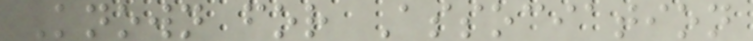Known for Association
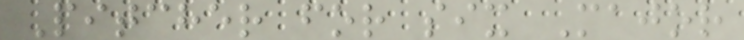Pitcher for six Major
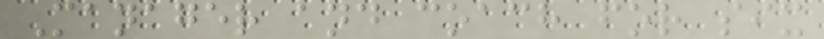Manager and coach for six
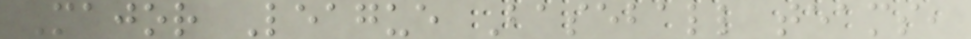Major League Baseball teams,
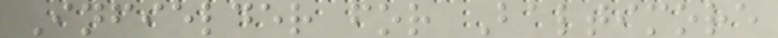Infielder for Baltimore
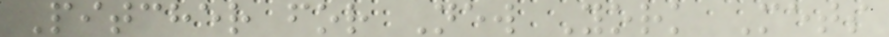Pitcher for New York Mets
